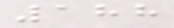188
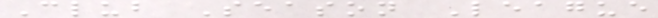Club Season League
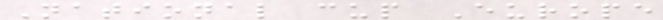National cup Europe
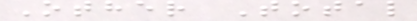Other Total
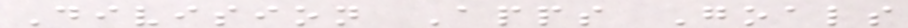Division Apps Goals
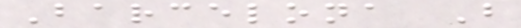Barcelona B
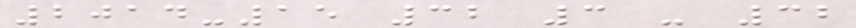2014-15 32 3 - 32
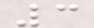3
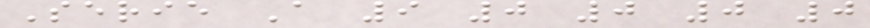Serie A 9 0 0 0 0
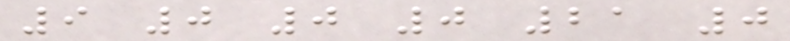9 0 0 0 21 0
